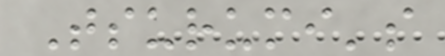Tsurumi's
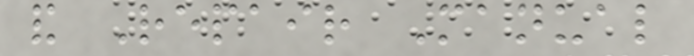and Repair Manual
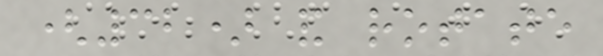(32) and rotate
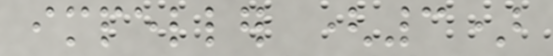impeller (3)
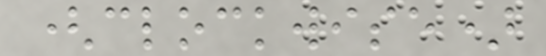(clockwise)
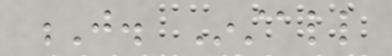J. Install
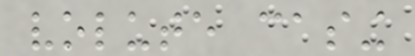volute casing
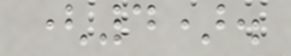(4).
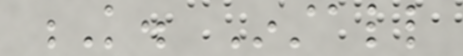K. Install
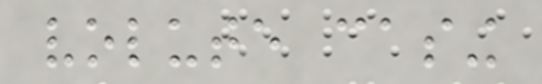volute casing
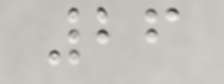26
